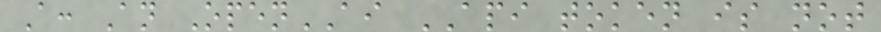A: An OpenAI API token is not
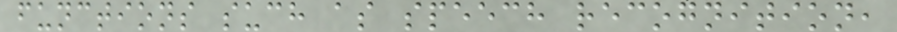functions such as speech recognition,
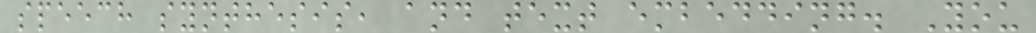speech synthesis, and text embedding. You
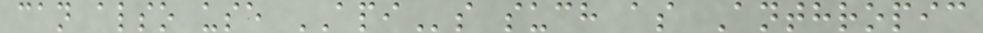can also use APIs such as Anthropic
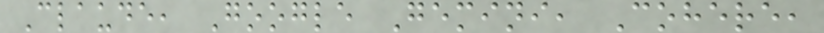Claude, Google Gemini, Cohere,
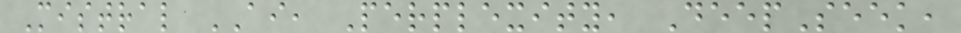Mistral AI, Perplexity, DeepSeek,
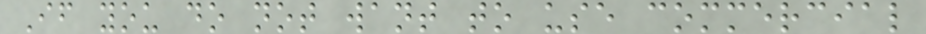If you do not want to use commercial
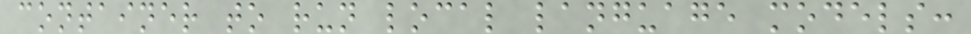container to run local language models:
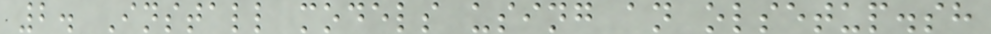2. Install models using an olsetup.sh
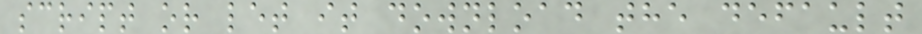script or let it download the default
